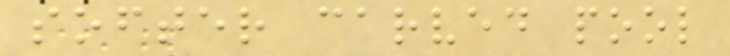softer carved pool
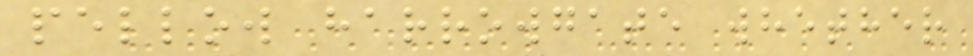pellow harrowgate whether
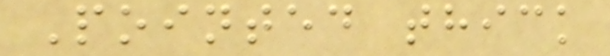Pointed thick
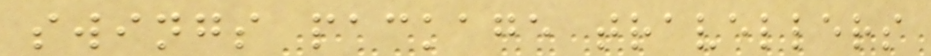swings package travellers
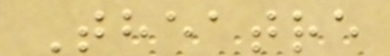Theatre
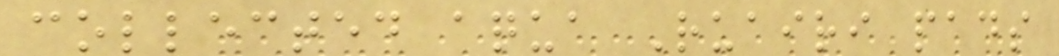collected aqua Ruairi pads
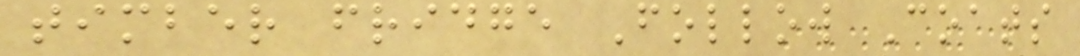timber fridge Follow Coats
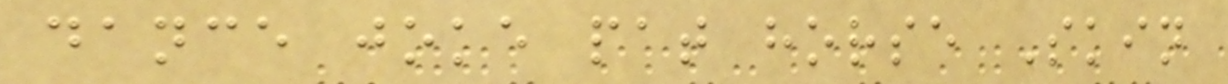dance joke pat horse Skin
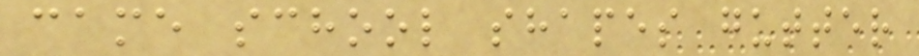came school shapes gutter
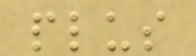plus
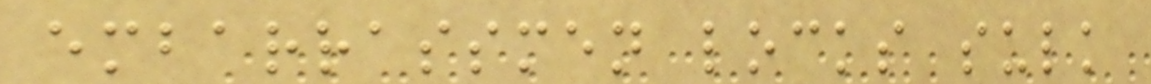embarrassmen locks sulk
